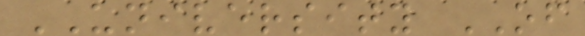UNIVERSITY OF
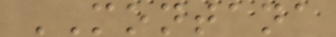MONTANA
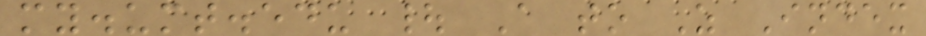my.umt.edu | A to Z Index
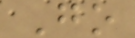Go
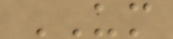UM
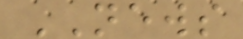NEWS
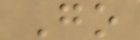Go
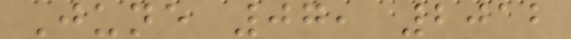June 07, 2012
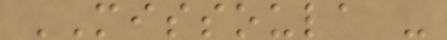MISSOULA -
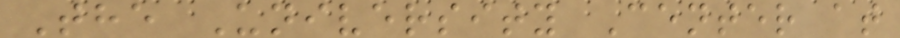The University Center at
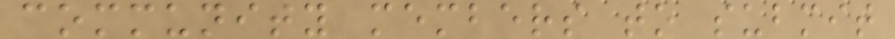community members to submit
